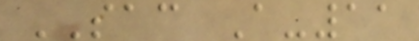SAC A-11
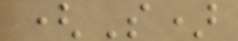(S)
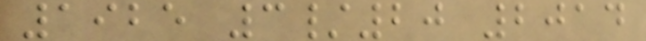1925 3/20 2014
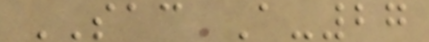SAC A-27
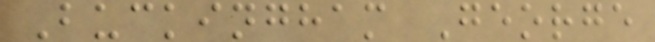Buckingham George
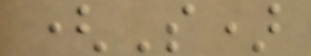(S)
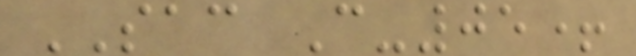SAC C-05+
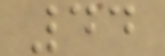44
